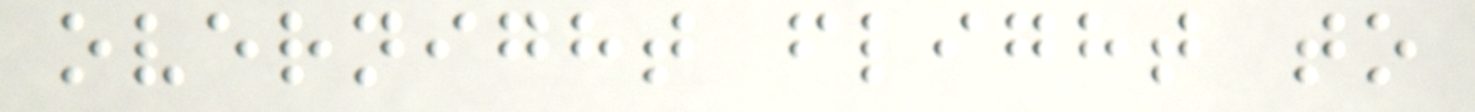overnight flight to
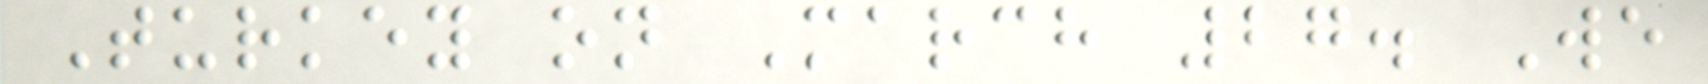Turkey on March 27. We
